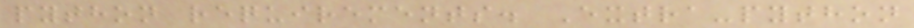python requirements. Extra-python
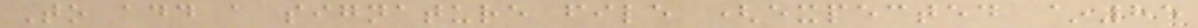To add a signature file (expected ~85
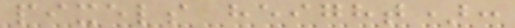pixels height):
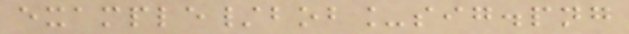example/bob_sig.png
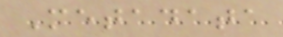Metadata
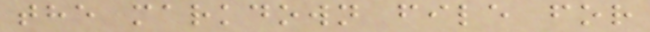the markdown file for
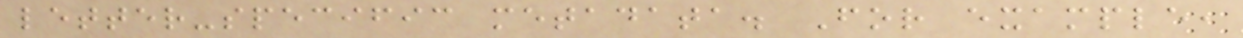letter-specific metadata. For example,
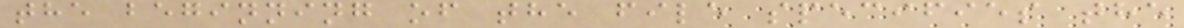the beginning of the file specifies the
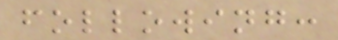following:
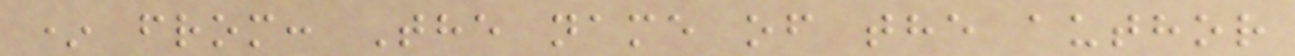* from: The name of the author
